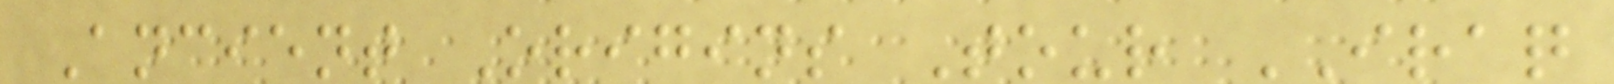Ancient Origins Tour IRAQ
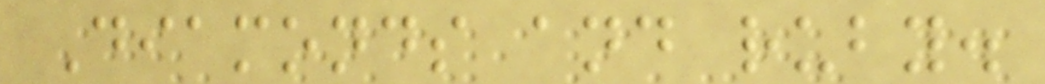Diamonds and ruby.
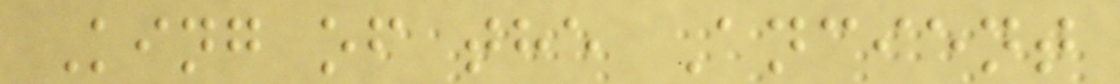King of the Ancient
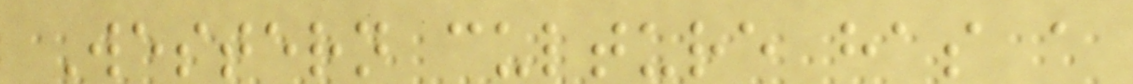Western culture has a
